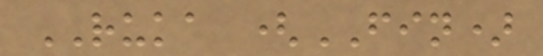RUKA (FIN)
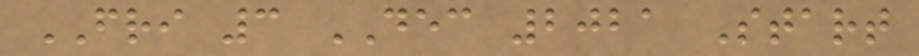FRI 3 DEC 2021 Start
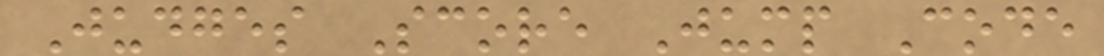Judges Score Jump Code
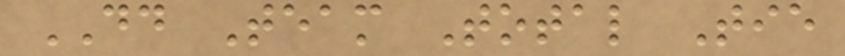DD Team Total Tie
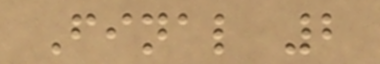Final 2
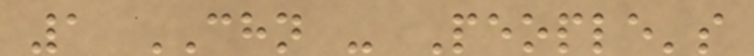1 CHN - People's
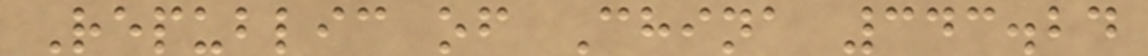Republic of China 343.24
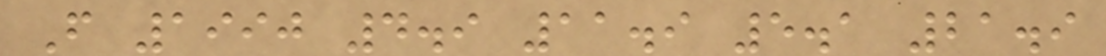F 1990 4.9 11.9 5.1 21.9
